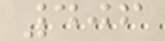406
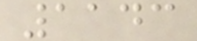1143
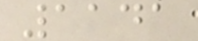1141
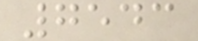7543
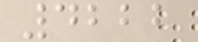4222
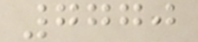7770
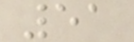51
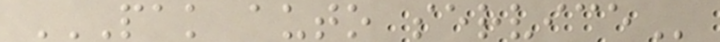PAK AUTO SERVICE
